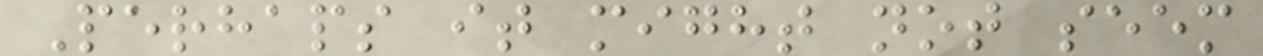Perhaps it might not seem
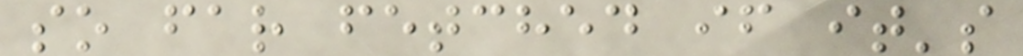so far fetched if it's
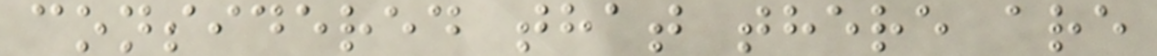considered that there are
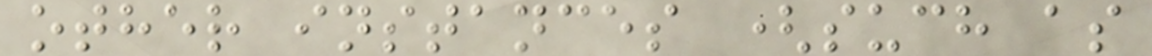other instances (such as
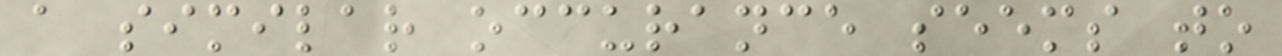a similar occurance seems to
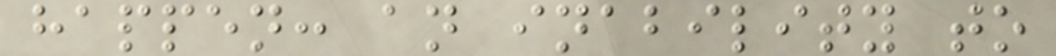happen: an inability to
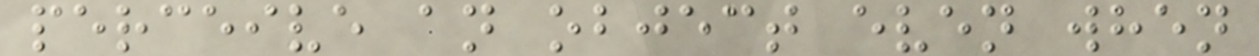perceive an object even when
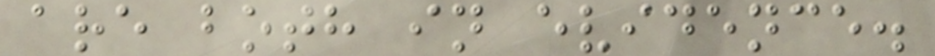are both in evidence.
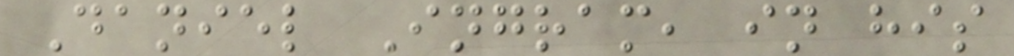Daniel Ingram, in his
